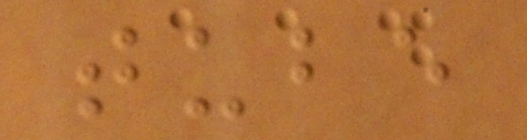tube
